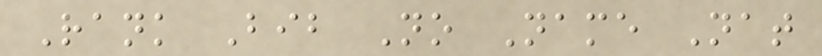Rank Bib No Name Nat
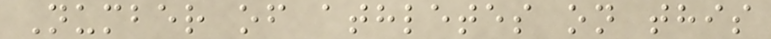Number of athletes on this
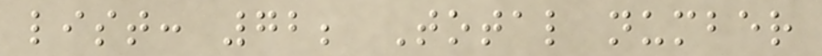list: 72; Total number
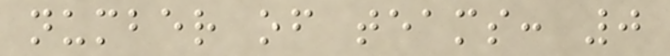number of teams: 0
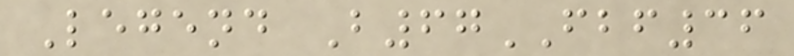Legend B67FBF36
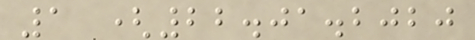1 (22.01.2020
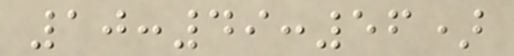10:49:56)
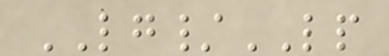LG/LP
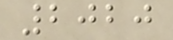2020
